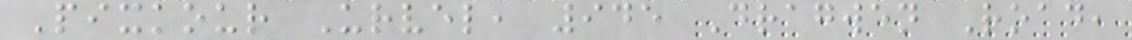Pixkour Urvel, 945 Dragwen Road,
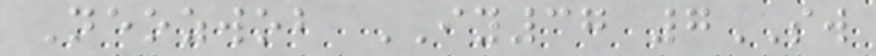Neozwob IY37 7SW
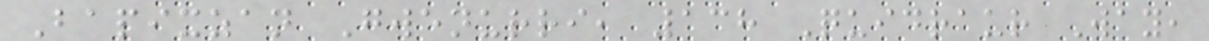Bapixzan Gwenurri, 138 Quidraur Way,
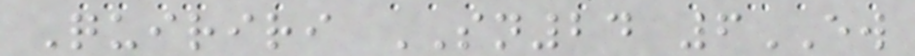Quiriri SN24 6EW
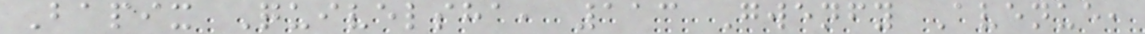Bapix Quivelsha, 113 Gwenfy Avenue,
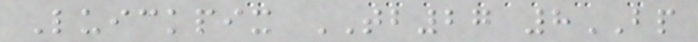Luickpix TB27 8BP
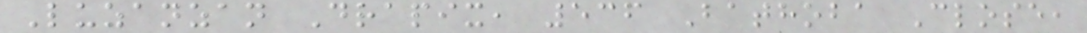Luzanzan Drapix, 536 Bathoba Close,
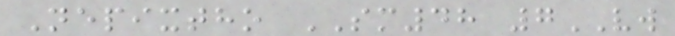Nepixtho SM48 7VW
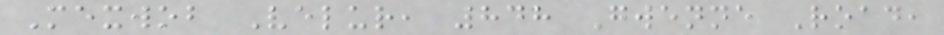Mexwob Velur, 848 Gwenne Road,
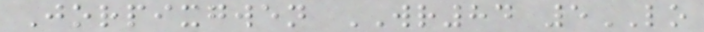Jorpixgwen WR84 5LO
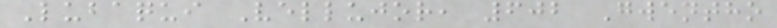Lubaqui Vellujor, 602 Gwentho
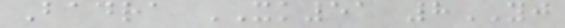Badra XK51 8YJ
